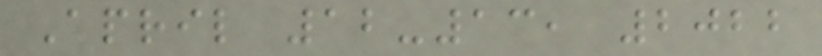April 12-13, 2022
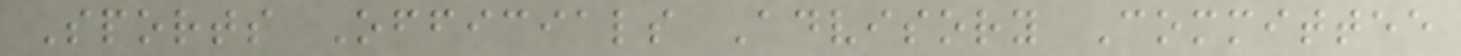Sports Officials Advisory Committee
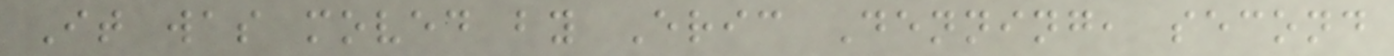It was moved by Eric Denning, second
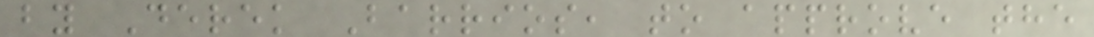by Derek Barrios, to approve the
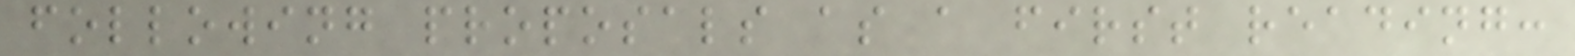following proposals as a first reading:
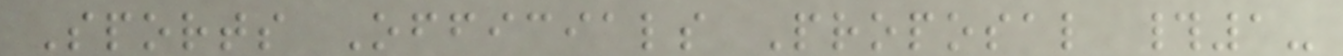Sports Officials Proposal #1-
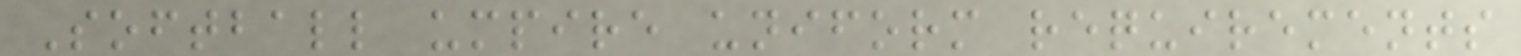Softball umpire uniform requirements
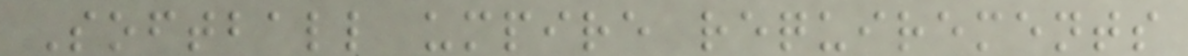Softball umpire requirements
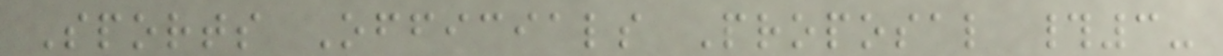Sports Officials Proposal #3-
